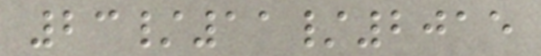23/11/2015
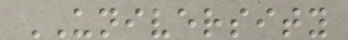UNIVERSITY
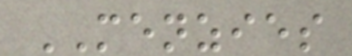MENZIES
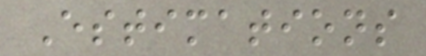Estimations
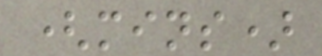(mins)
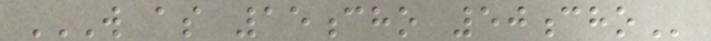W AS 15CHO 50CHO
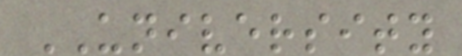UNIVERSITY
